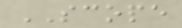SCOPE
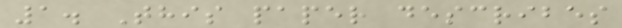1. This paper describes
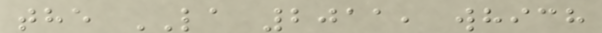the LA 2011, which
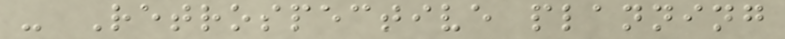- Retrospective planning
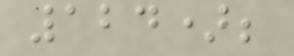124);
